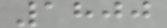1800
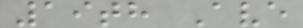19th Ave
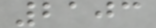2103
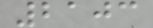2103
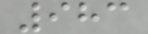983
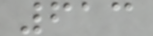613
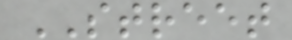STREET
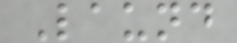Laund
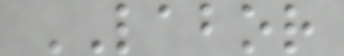LABOR
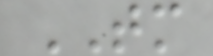TM
